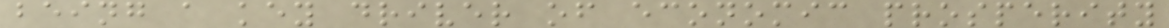being a key driver of economic prosperity
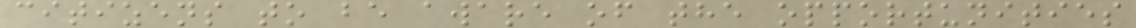citizens to be aware of the opportunities
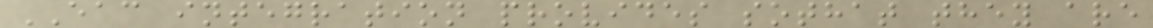EAC integration provides sothat they are
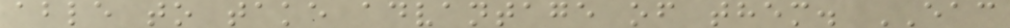able to take advantage of them. EAC
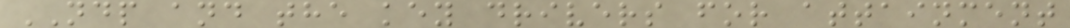NDP and the key drivers for attainment
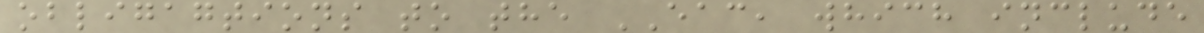obligagtions to the EAC, which include
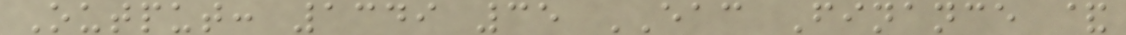Output: 1349 35 EAC Finance &
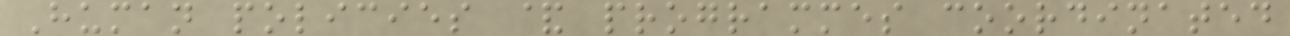Human policies & programmes coordinated
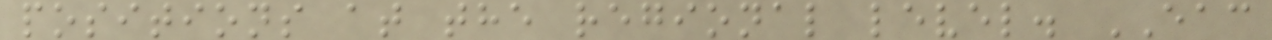positions at the regional level. EAC
